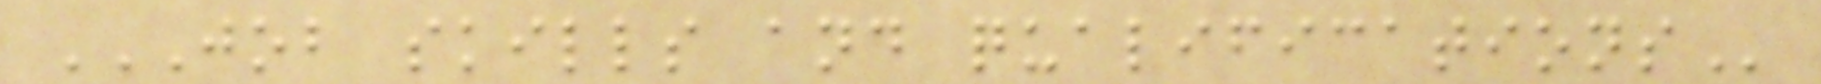JOB SKILLS AND QUALIFICATIONS
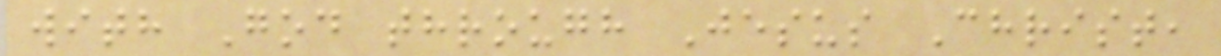with God through Jesus Christ,
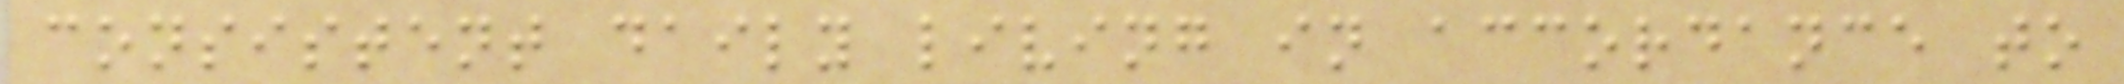consistent daily living in accordance to
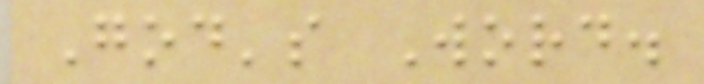God's Word.
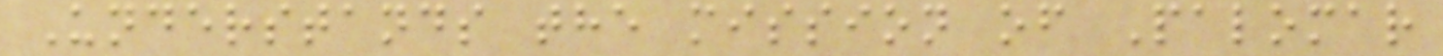Understands the mission of Palomar
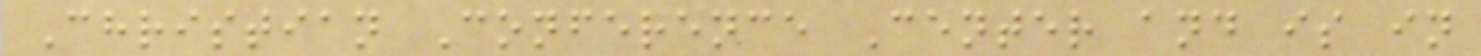Christian Conference Center and is in
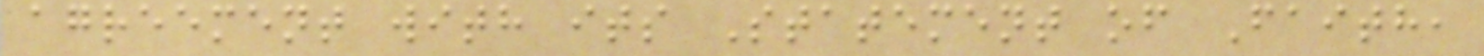agreement with its Statement of Faith,
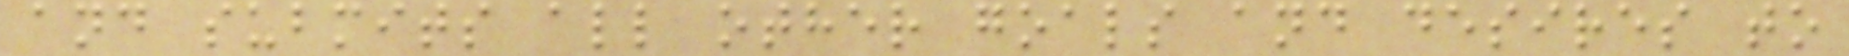and submits all other goals and desires to
